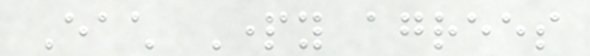Each Party agrees
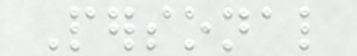Personal
